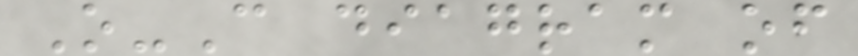O-C diagram of
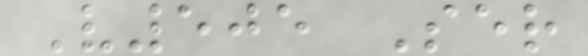V505 Ser
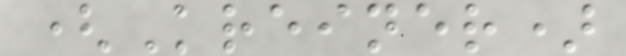(Kreiner)
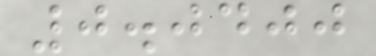0.0400
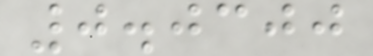0.0300
